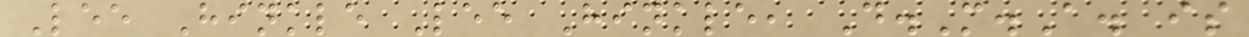Lee Hinkle Lee Hinkle, D.M.A. is
